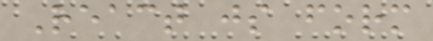React js form
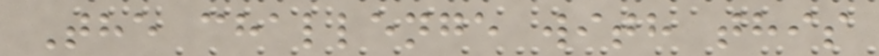The challenge with this
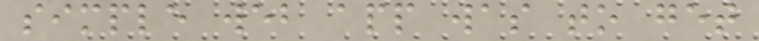simple web app was to get
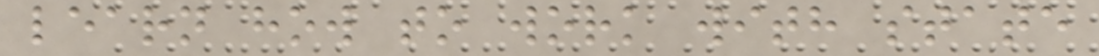learn how to work with state
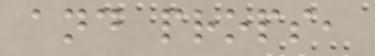and props,
